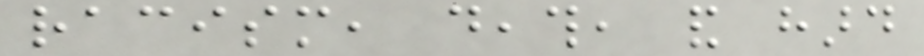racism, death, and hard
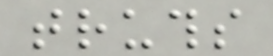truths
